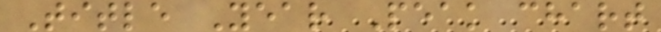Title Year Peak chart
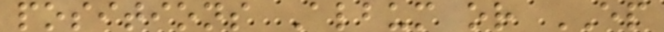positions Album or EP
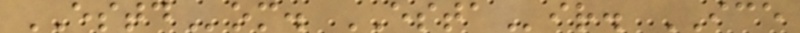ESTDom. ESTAir. ICE
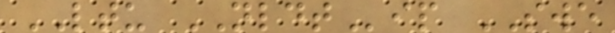LTU NLDTip SWE
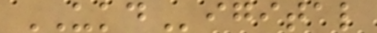UKDigital
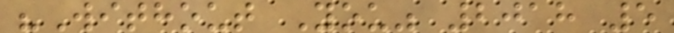"Without You" 2018 5
